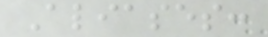Aliases:
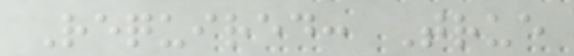Required: True
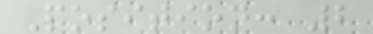Position: 2
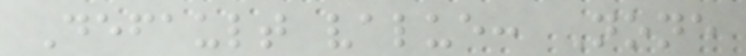Default value: None
